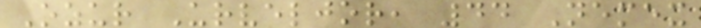Ozur Urveljor, 44 Nemex
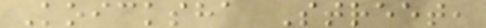Koicksha Street,
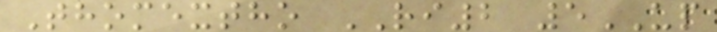Thomextho RI2 5UP
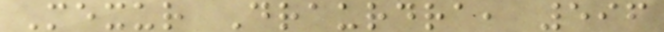Mexur Draurdra, 596
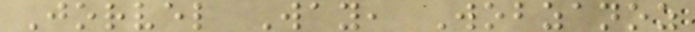Jorvel Way, Wobzanoz
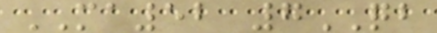MA52 7QB
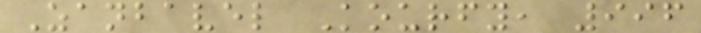Zanbavel Kourfy, 996
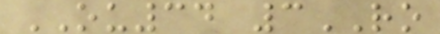OU34 3RO
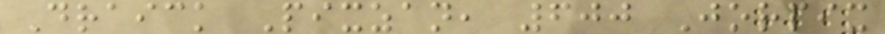Draick Pixzan, 600 Jorpix
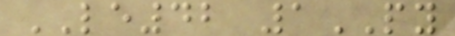LE42 1PY
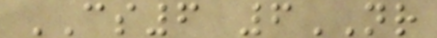CS6 6NR
